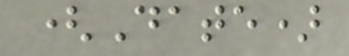(Date)
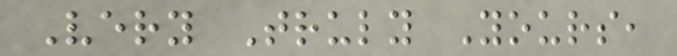Very Truly Yours,
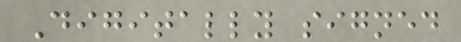Digitally signed
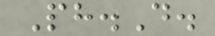Ph.D.
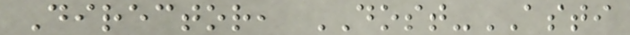Director, DOST-ASTI
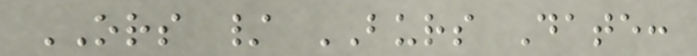ORS / BURS Date:
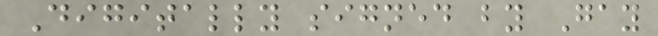Digitally signed by Gay
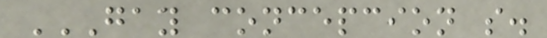GAY CONCEPCION S.
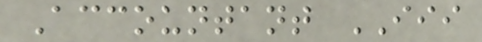Accountant III
